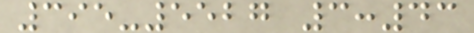395-5527 3:43
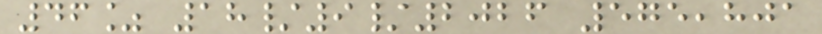46% 18/9/2026 575,801
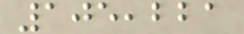105,221
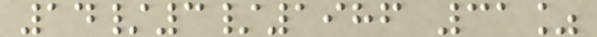14/3/1986 31%
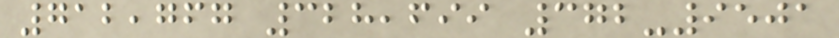712,767 328,699 372-9501
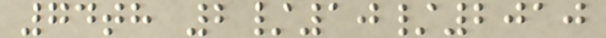74th 2/10/2010
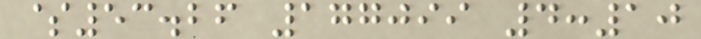$53.26 177099 4:10
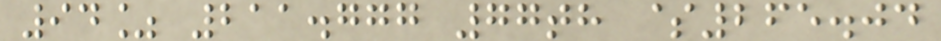94% 211.777 77th $265.04
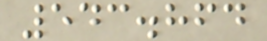543.864
